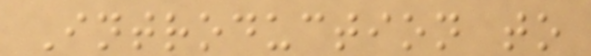Introduction to
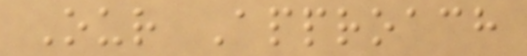Our Approach
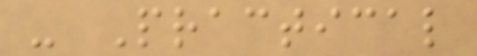- Practical
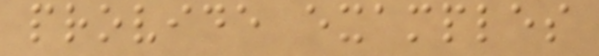provide examples
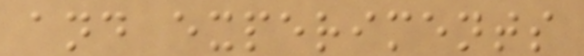and experiments
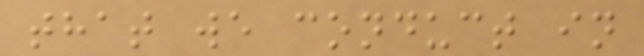that we conduct in
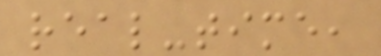real-time,
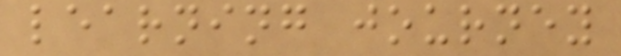learning journey
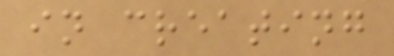in creating
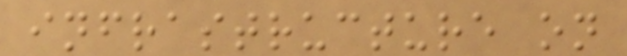infrastructure on
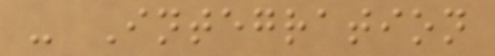- Integration
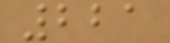221
